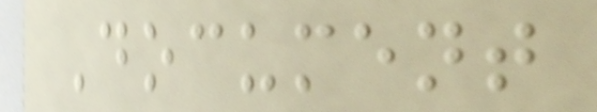Document
